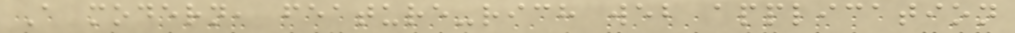A modern, feature-rich web application
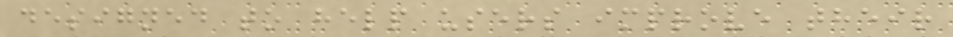designed to help users improve their
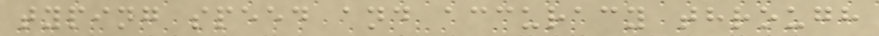typing speed and accuracy through
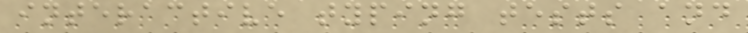interactive typing tests and
